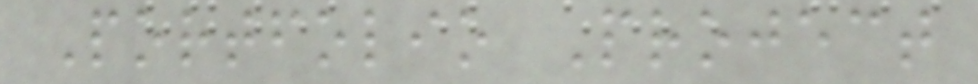Portfolio Project
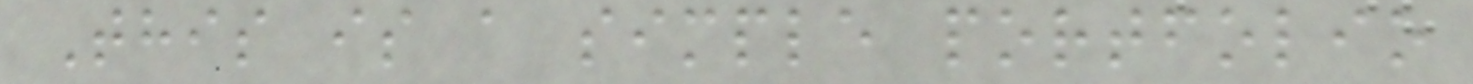This is a simple portfolio
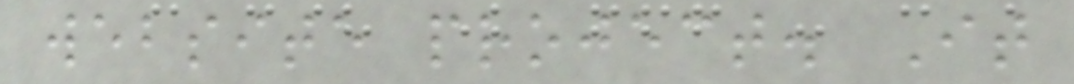website project. It
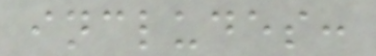includes:
